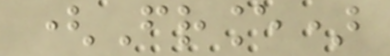(France)
